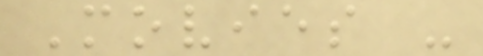Movies -
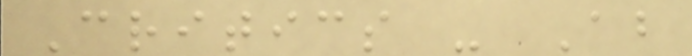Critics - About
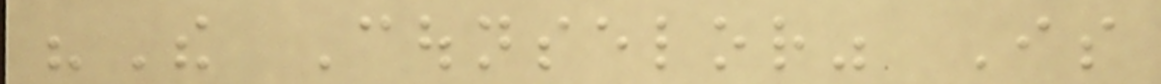"The Counselor" Is
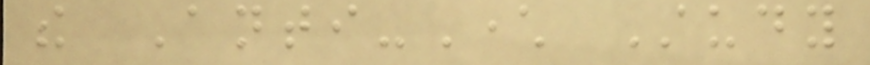the Anti-Character Study
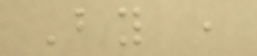By ,
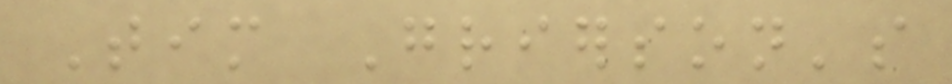Tim Grierson's
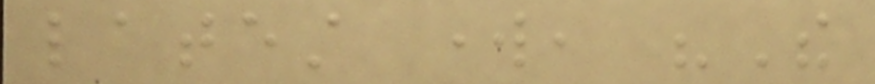latest work, "The
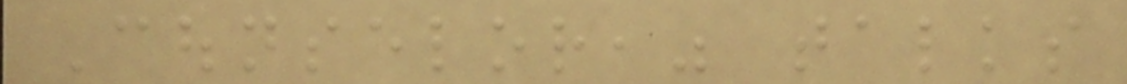Counselor," talks
